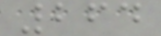264
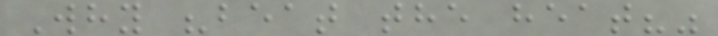Why "beat the heat?"
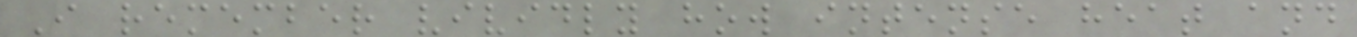I remember vividly how intense heat and
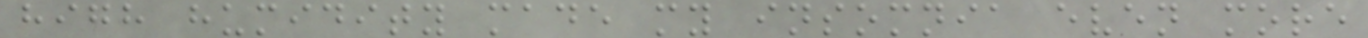high humidity made my insomnia even more
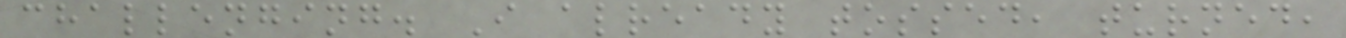challenging. I already tossed, turned,
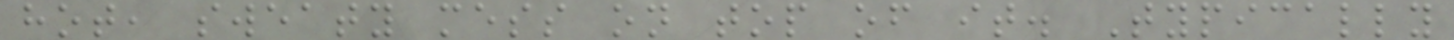hot, sweaty mess on top of it. Typically
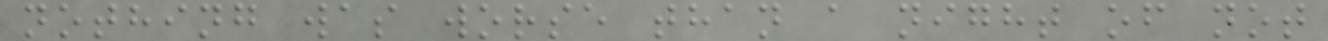nothing was worse than a night of not
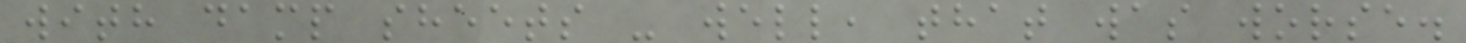with damp sheets - well, that was worse.
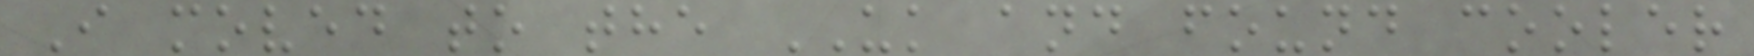I moved to the UK and found cooler
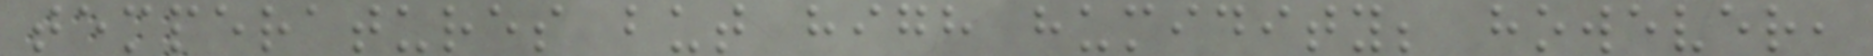temperatures but high humidity; however,
